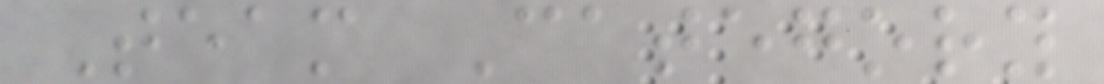Team Category
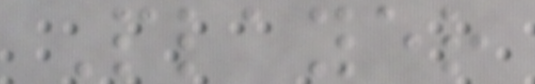Player
